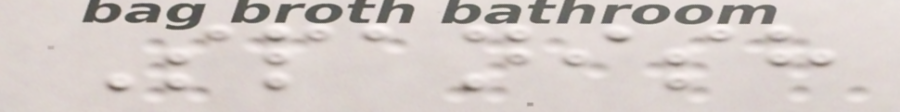Spanish
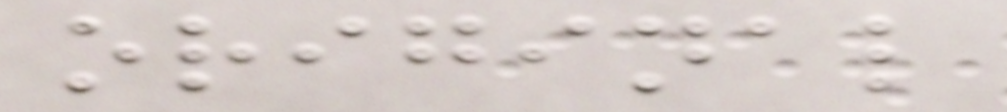original
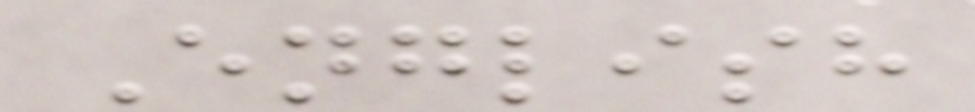English
